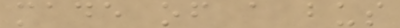made of a bus
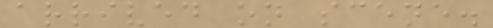arrived on scene.
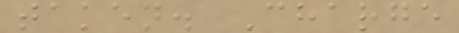taken. Charge
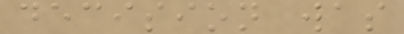decision was
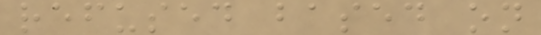refused based on
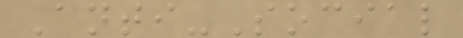Anti-Social
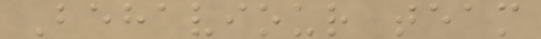Behaviour team
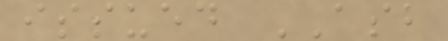issued ASB
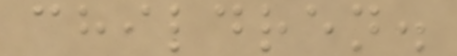children.
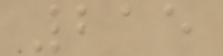215
